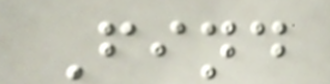Find
